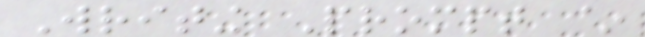Writing Prompt ~
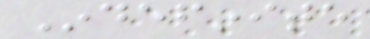Indefinite
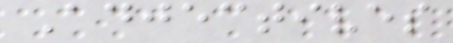Adjectives
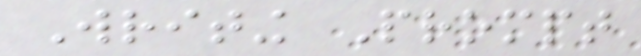Writing Prompt
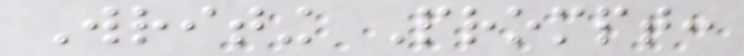Writing Prompt:
